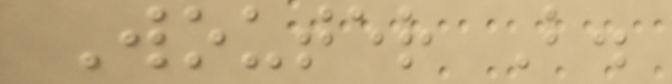Wouter B.
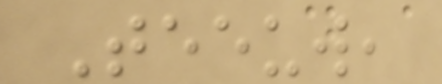Teeuw,
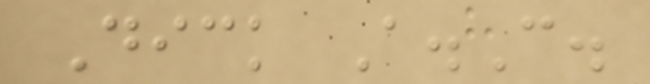Dick A.C.
